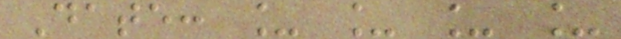Date: _ _ _ _
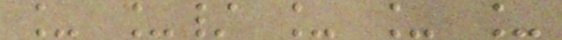_ _/ _ _ _
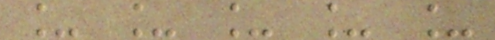_ _ _ _ _
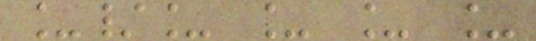_/_ _ _ _
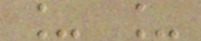_ _
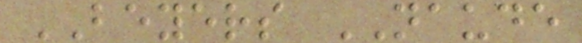BEYERS NAUDE
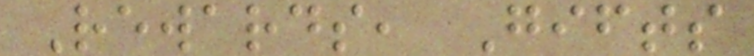Rewards, Gifts
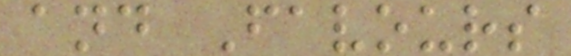and Favours
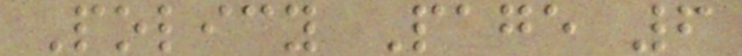Policy Page 6
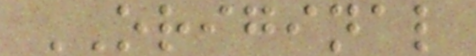ORIGINAL
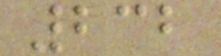232
